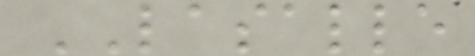LASALLE
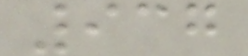937
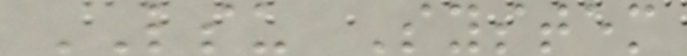LSU System
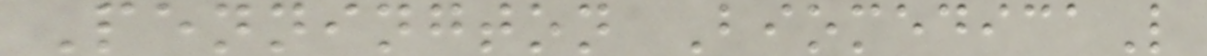Pennington BiomedicaL
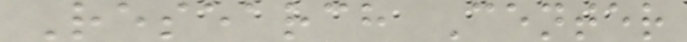Research Center
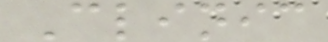Clinic
